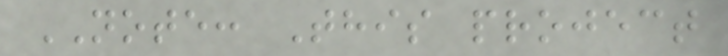NOTE: This project
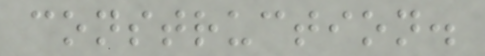construction.
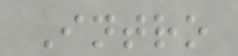Intro
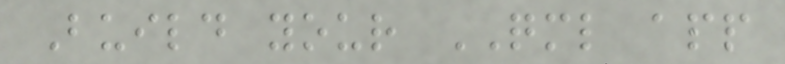Build your QML app
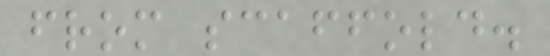from scaffold.
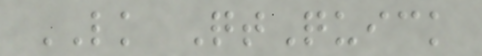LK QtQuick
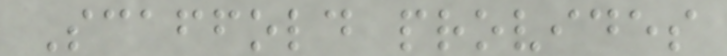Scaffold provides
